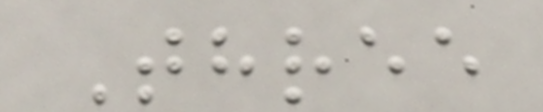Three
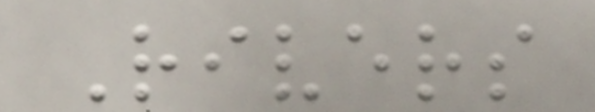Rivers
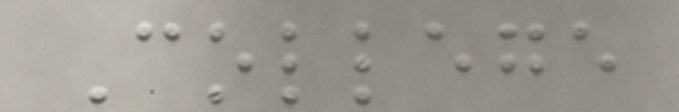College
